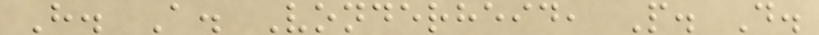H. A. Vonderheid, P. D.
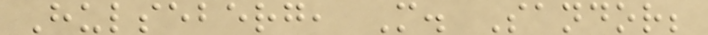Hulseberg, M. Sandor;
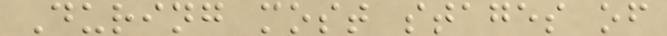During most stages of
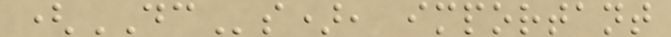(DCs), important
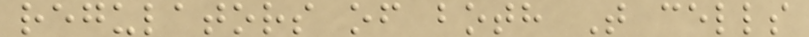regulators of both T cells
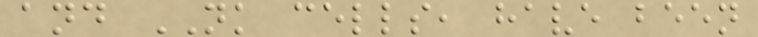and NK cells, have been
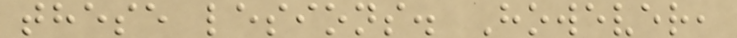these lesions. However,
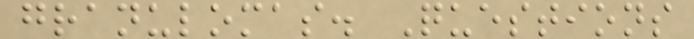granulomas. Questions
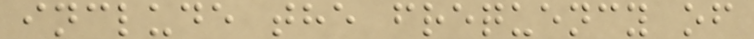include the frequency of
